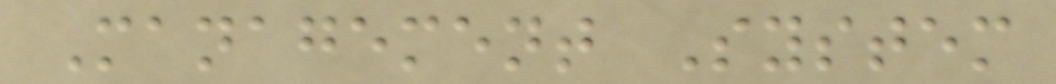Management System
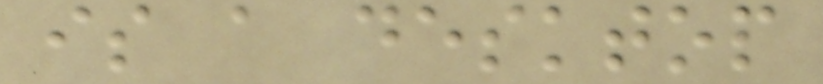is a desktop
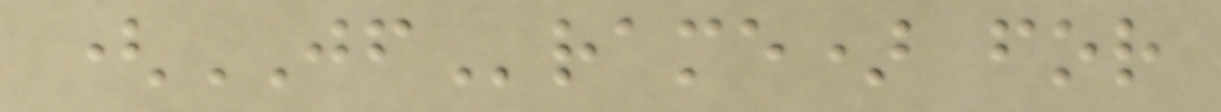(JFrame) for
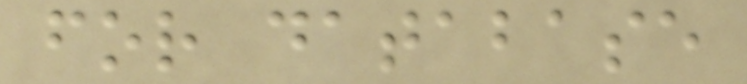for database
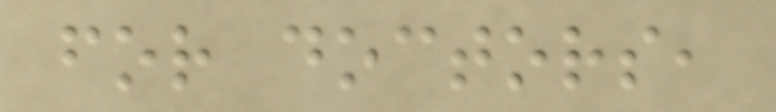for doctors,
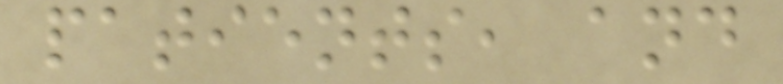patients, and
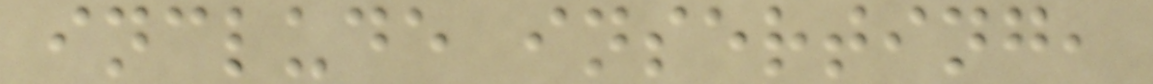include inserting,
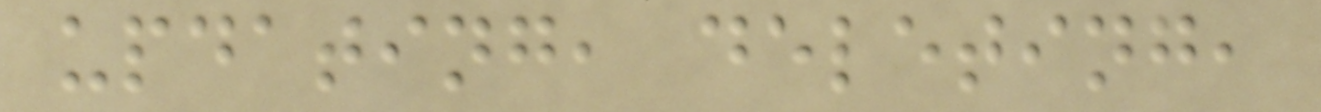updating, deleting,
